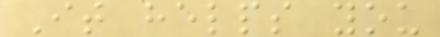It helps you
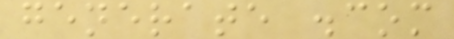generate .com
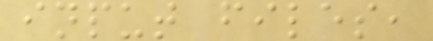input files,
